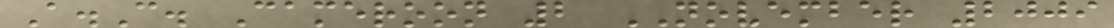A.C. Cameroon 2 NOVEMBER 2009
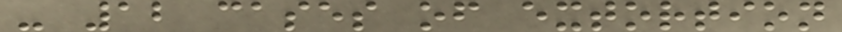- 12 cases of extortion
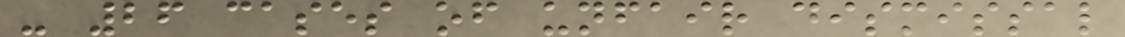- 26 cases of unfair dismissal
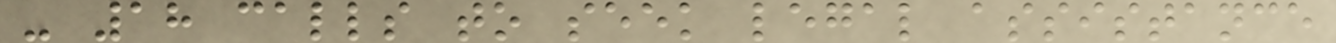- 18 calls to seek legal assistance
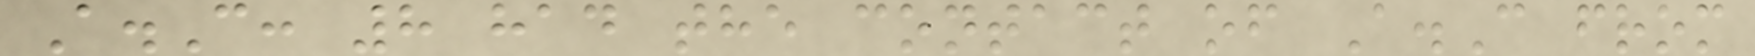A.C: 8 had the contact of A.C from
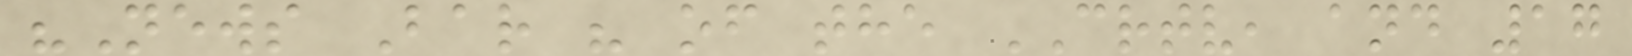"News Bar " of the CRTV, and 17
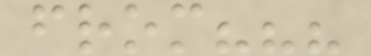from???
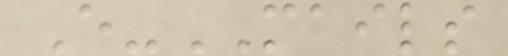E-MAILS
